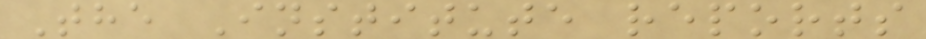The Institute reports
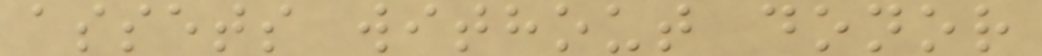assets without donor
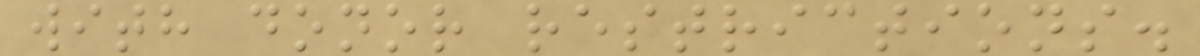with donor restrictions.
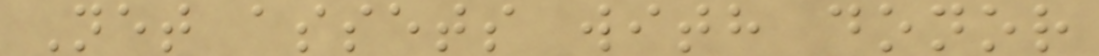Net assets with donor
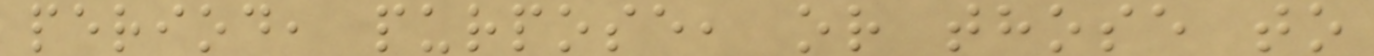period, purpose, or those to
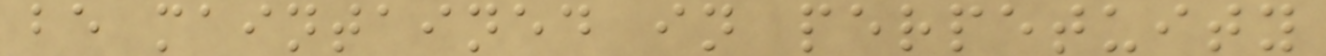be maintained in perpetuity
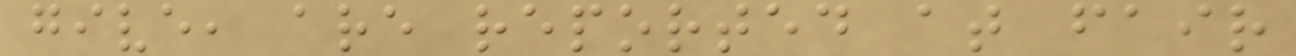give, are reported at fair
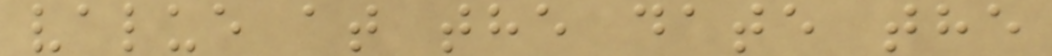value at the date the
